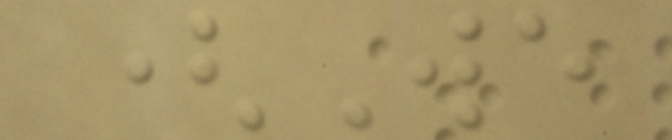(We
